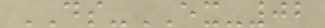DS-EX-02
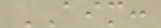AIM:
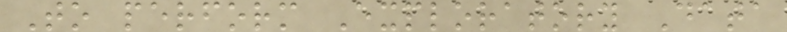To perform Exploratory Data
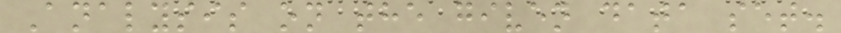Analysis on the given data set.
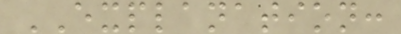EXPLANATION:
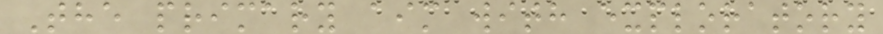The primary aim with exploratory
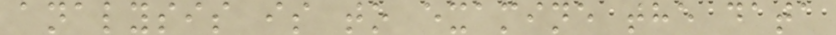analysis is to examine the data
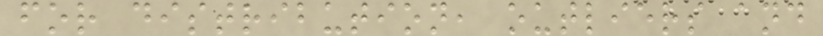for distribution, outliers and
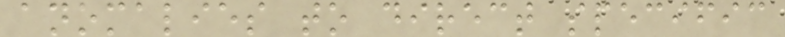anomalies to direct specific
